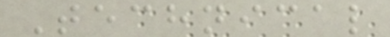Technical
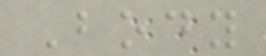Body
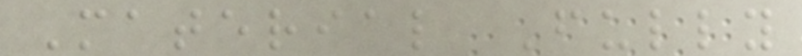Material Fully
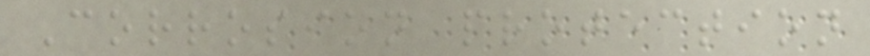Corrosion protection
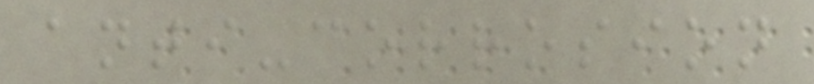anti-corrosion
